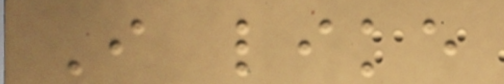I like
